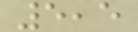5,5
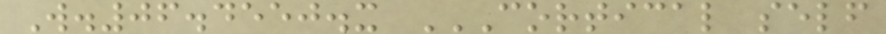W.06.4550.x CORTICAL SELF
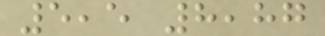5,5 8,87
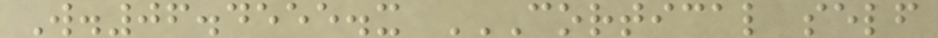W.06.4555.x CORTICAL SELF
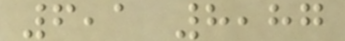6,1 8,87
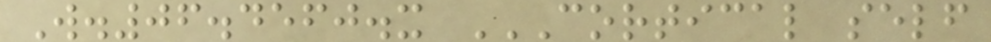W.06.4560.x CORTICAL SELF
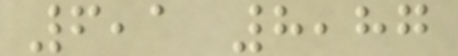6,1 8,87
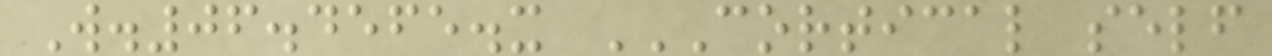W.06.4565.x CORTICAL SELF
